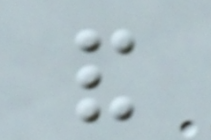and
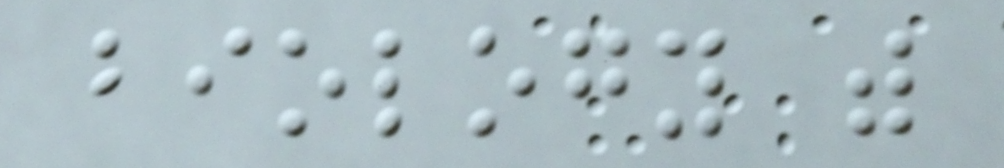biology with
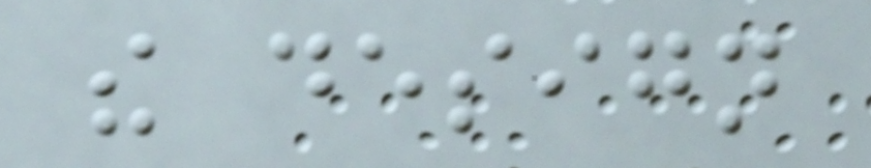the design
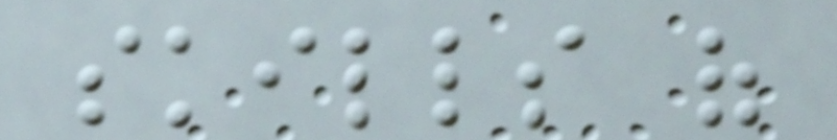skills of
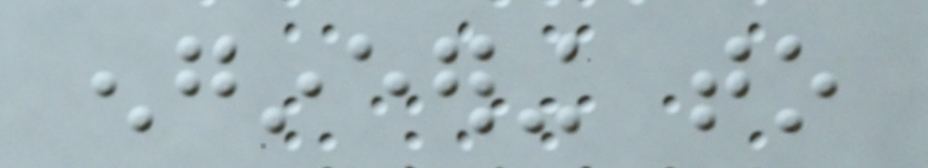engineering to
